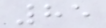85
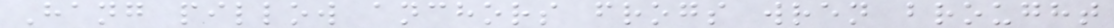Hang pillow anchors frogs wren brought
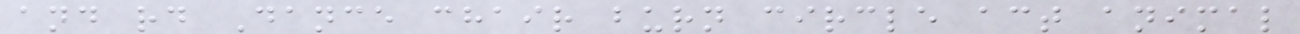and rd Dance chair burn circle act animal
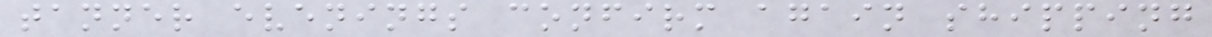tanner evenings confirm again shipping
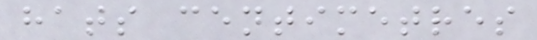hats centimetres
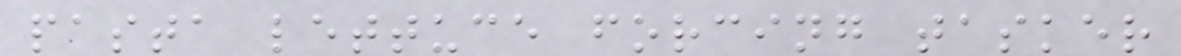pasta lettuce forcing tasker
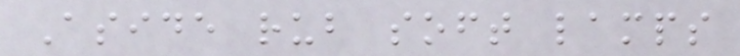Aside rub soft lamps
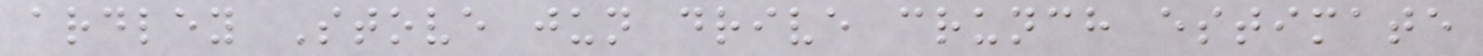ardley Stove jun drive crunch estimate
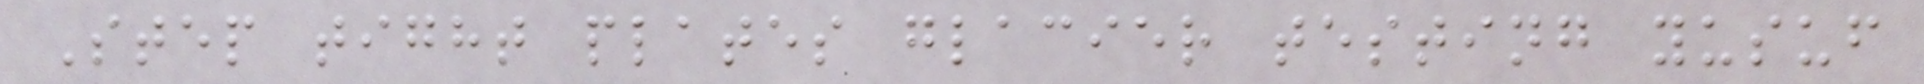Step tight plates glacier testing yusuf
